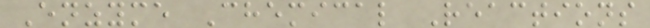Enzyme Chemical Reactions
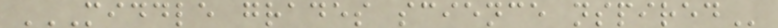MIDDLE GRADES SCIENCE NSPIRED
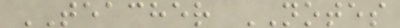TEACHER NOTES
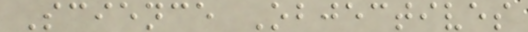Science Objectives
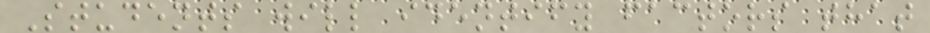Students will identify factors that
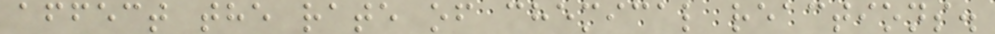affect the rate of chemical reactions.
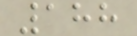188
